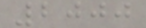2000
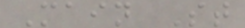Main St
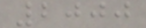2000
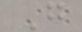G
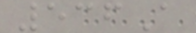536A
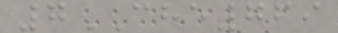7CHE769
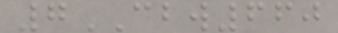7CBW660
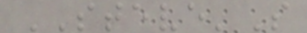STEVE'S
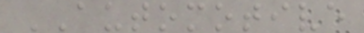AUTOMOTIVE
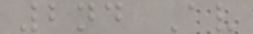2nd Av
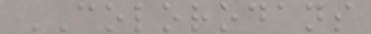COLORODANS
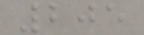205
